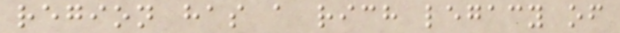region has a rich legacy of
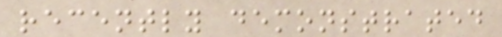recently demonstrated
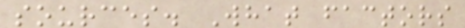sources. What factors
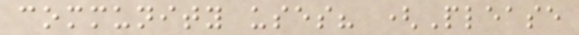community uses? (Please
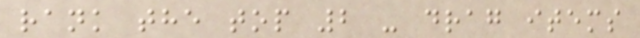rank the top 2 - drag items
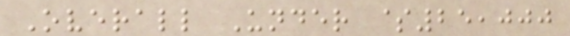Overall Under $25,000
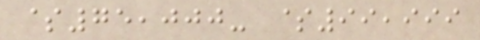$75,000- $99,999
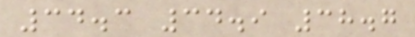34.3 34.9 38.7
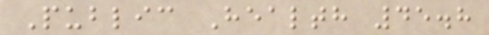Public Health 45.8
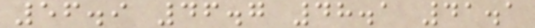56.9 46.7 48.1 41.1
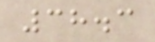38.3
